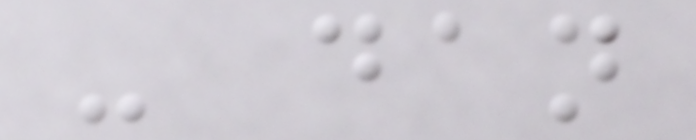- dan
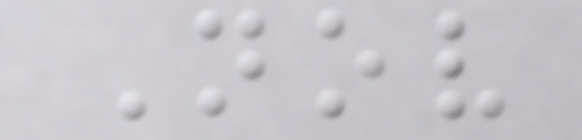Nov
